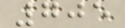705
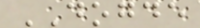DOGDE
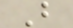B
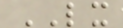LX
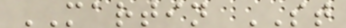MARTIN ST
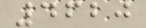4620
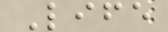Life
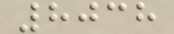8038
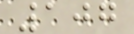107
